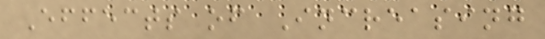Effects of Increasing
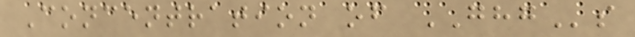Concentration of GHGs
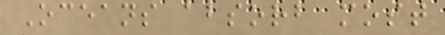Oceans absorb most
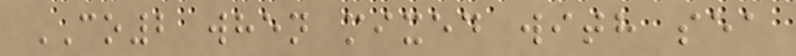CO2 when mixed with sea
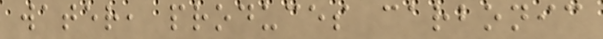water, produces carbonic
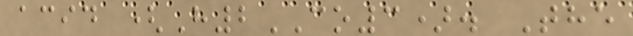acid (H2CO3). The
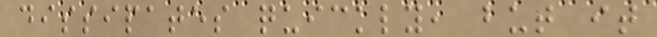dissipates quickly, but it
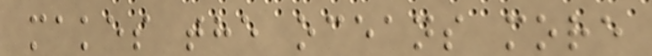makes the oceans more
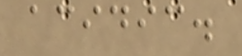acidic.
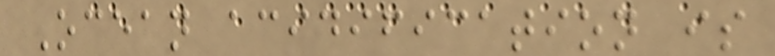Ocean acidification is
